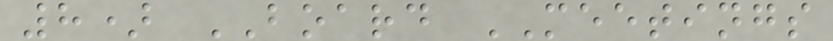8) BOARD MEETINGS
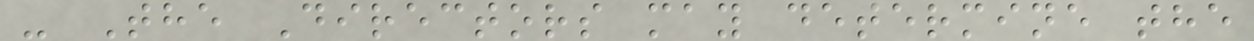- The Directors may determine the
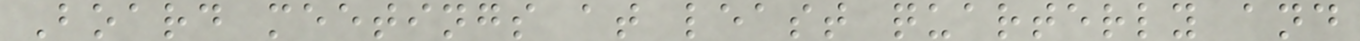Board meetings at least quarterly and
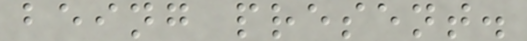being present.
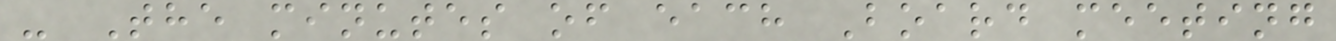- The minutes of each Board meeting
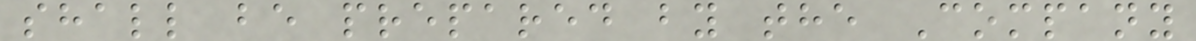shall be prepared by the Company
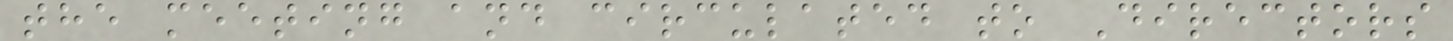the meeting and circulated to Directors
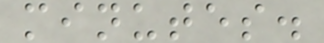minutes.
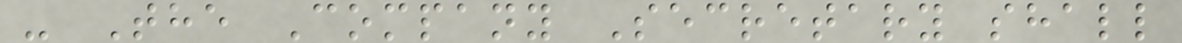- The Company Secretary shall
